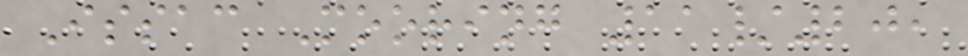Issac Mooring 11/20,
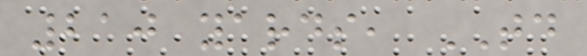210 yards, TD
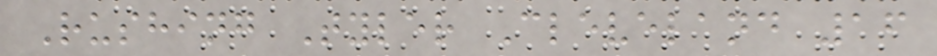Rushing Tyler Cleveland 16
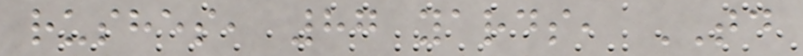rushes, 87 yards, TD
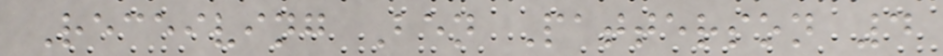Receiving Ben Patterson 4
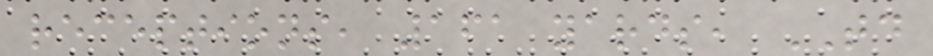receptions, 161 yards, TD
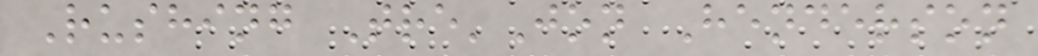Rushing Tre'Jon Henderson
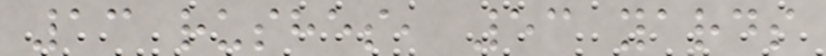13 rushes, 53 yards
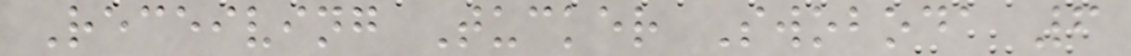Receiving Tucker Swoboda 6
